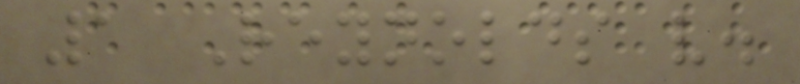1 Reynolds v.
